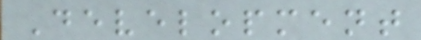Development
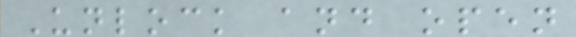Unlock and open
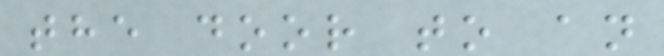the door to an
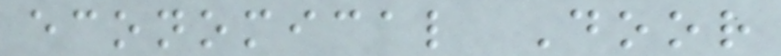economical Door
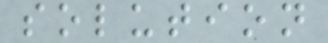solution
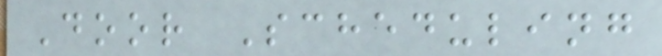Door Scheduling
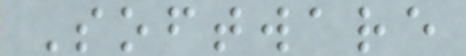Software
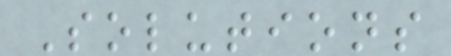Solutions
